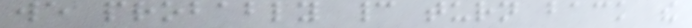we probably cannot turn back the
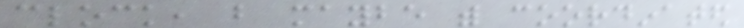clock, but maybe with coordinated
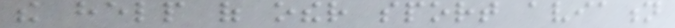the help of other sport aviation
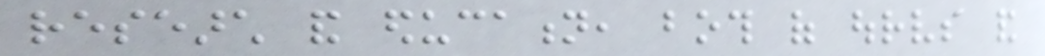research and education, both of ourselves and
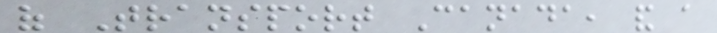of Transport Canada, and a
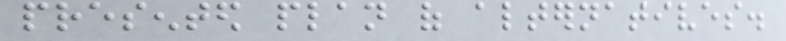presented plan of alternatives.
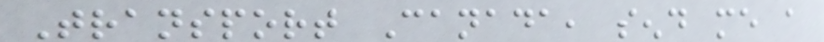Transport Canada, send me a
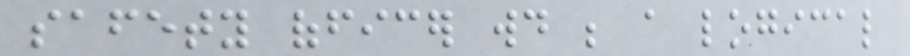safety officer would be a logical
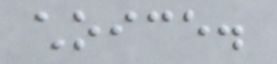choice.
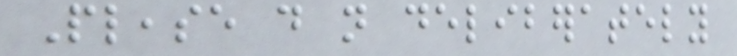Please do not deliberately
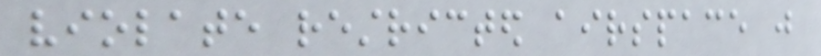violate restricted airspace just
